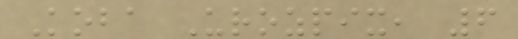Koba Urozpix, 6
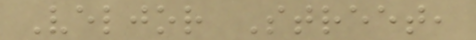Veljor Street,
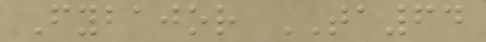Fybajor TA64
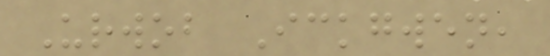Urwob Ickgwen,
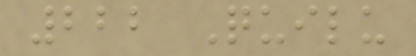222 Quilu
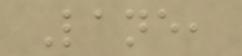Lane,
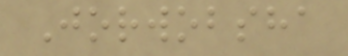Jorwobsha
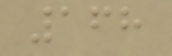168
